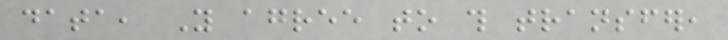data, You agree to this transfer,
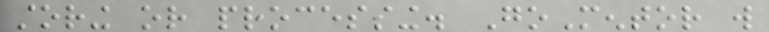storing or processing. GoMentor will
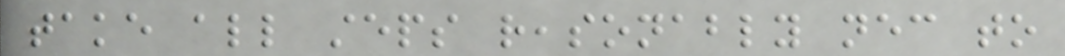take all steps reasonably necessary to
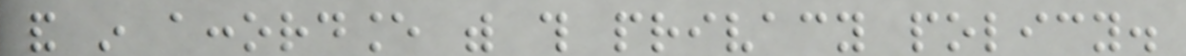and in accordance with this privacy policy.
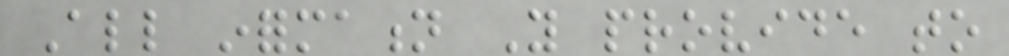All information You provide to
